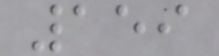159
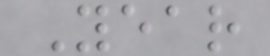Year
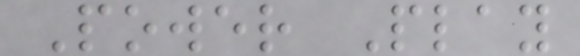Power Play
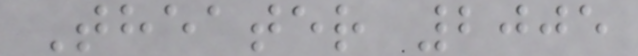Theater 2005
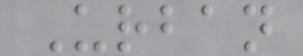Urban
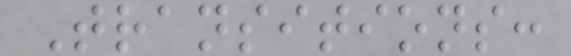Transitions:
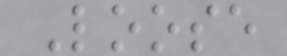Loose
